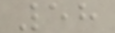58
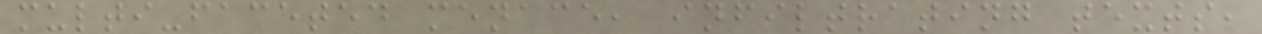multi-faceted menace, infiltrating texts,
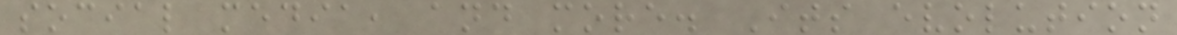social media, and more. Its evolution
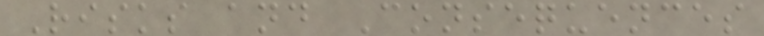Risks and Consequences
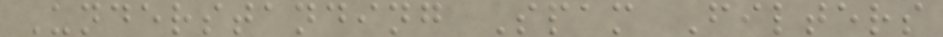Understanding Spam Filters
